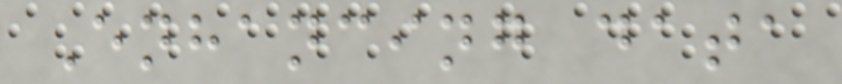Enhancing data
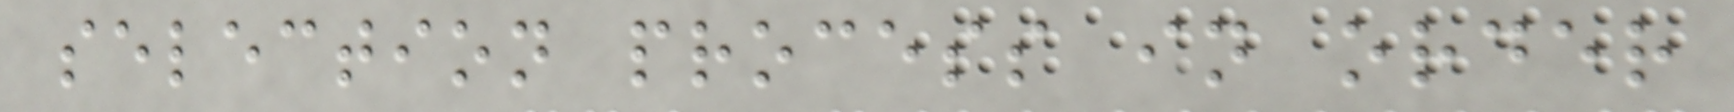selection process in order
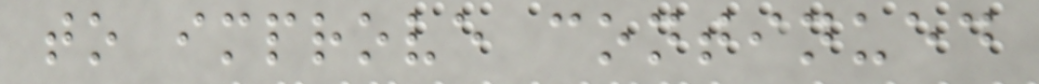to improve continued
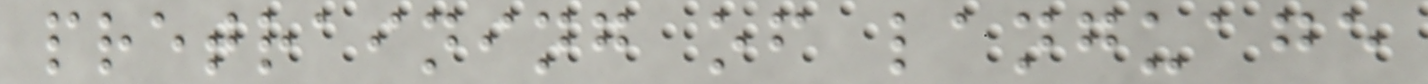pretraining of language
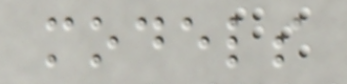models
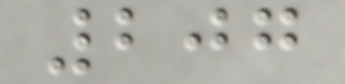207
